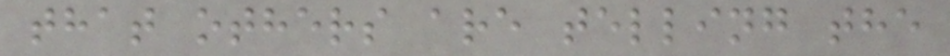that others are telling the
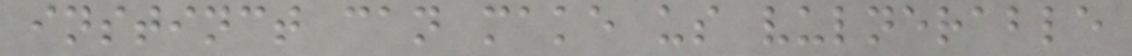instinct can make us vulnerable
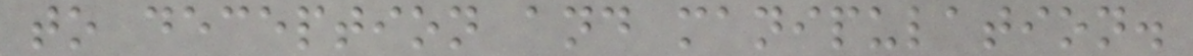to deception and manipulation.
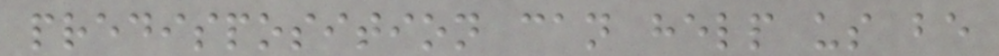predisposition can help us be
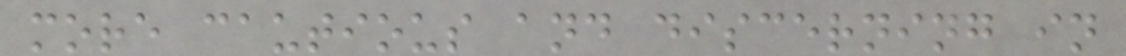more cautious and discerning in
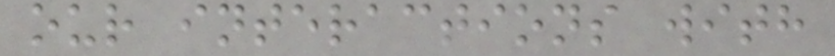our interactions with
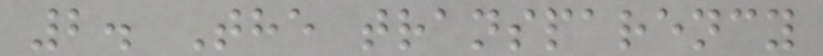2. The transparency
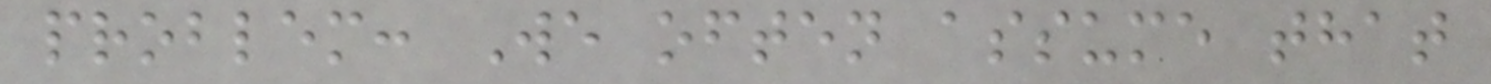problem: We often assume that
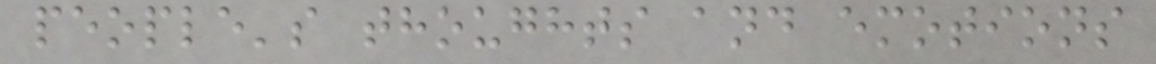people's thoughts and emotions
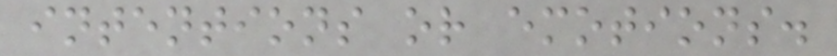intentions or emotions.
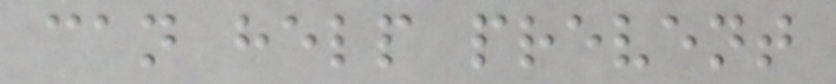can help prevent
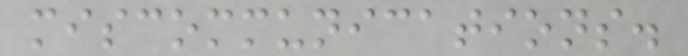miscommunications.
